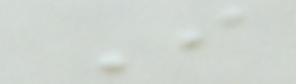I
